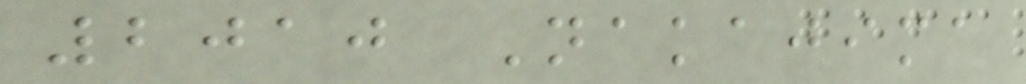2010 Nakajima
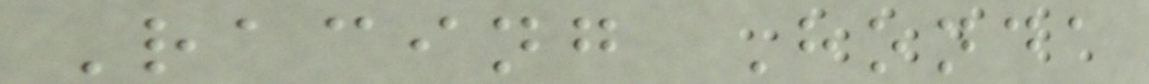Racing Honda
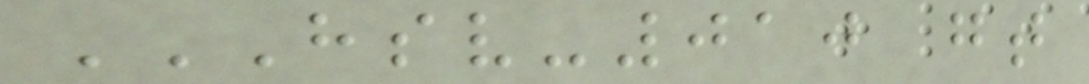HSV-010 GT
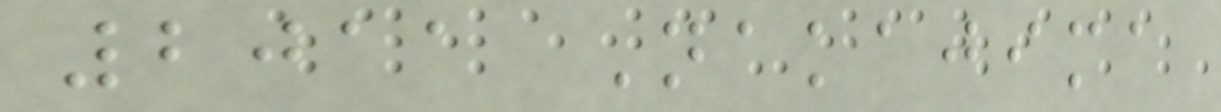2011 Nakajima
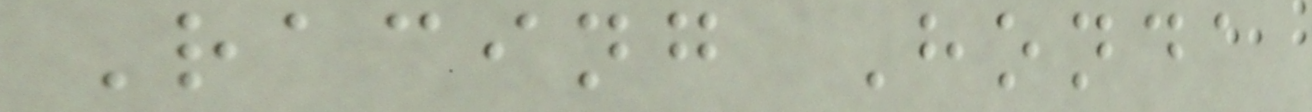Racing Honda
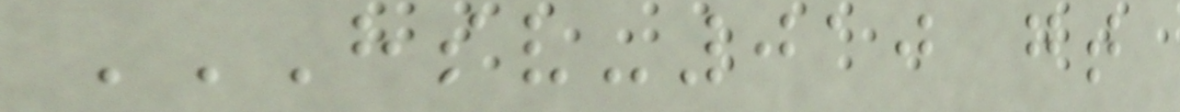HSV-010 GT
